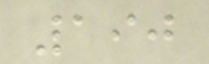190
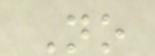No
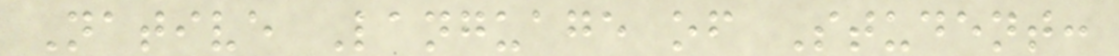Native Language of Student:
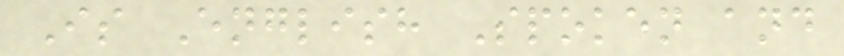Is English Spoken and
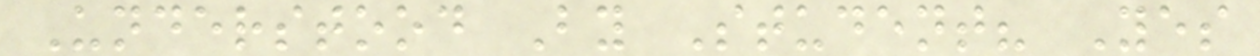Understood By Student? Yes
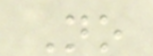No
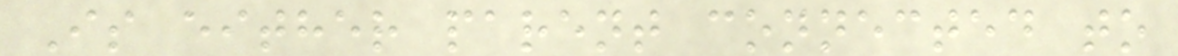Is either parent connected to
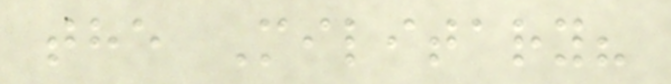the Military?
